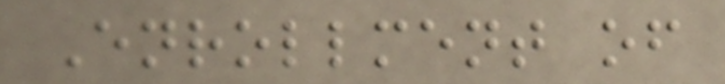Enrollment of
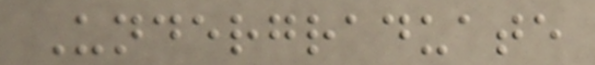Undergraduate
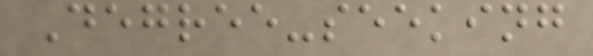Degree-seeking
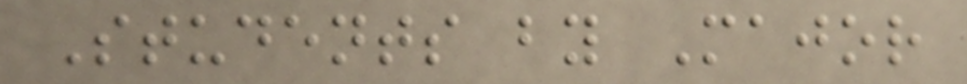Students by Major
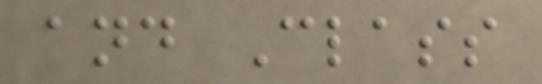and Class
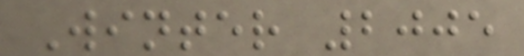Winter 2005
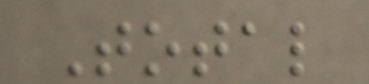Total
